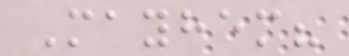Mayhem?
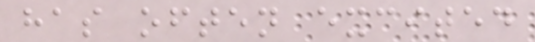has often excited
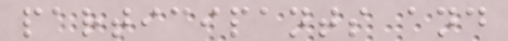participants and
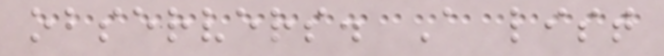observers. A list
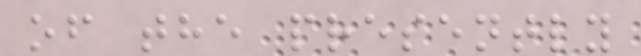of the presently
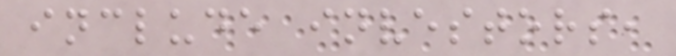include investors,
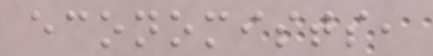economists,
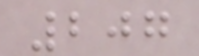207
